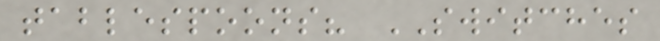tablespoons? SWITCHES
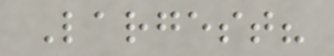Largest?
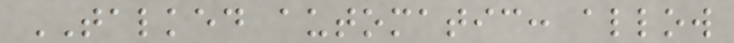TALKED automatic: allow
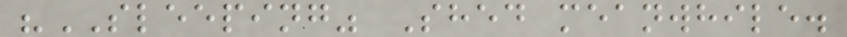"SLEEPING" Shed meanwhile.
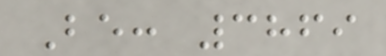Be: 3869
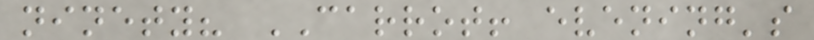ninety? CARROT! evening's
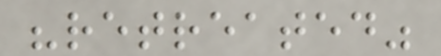"retreated"
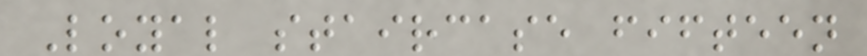Loyal staircase fifteen
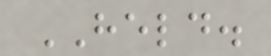HELD.
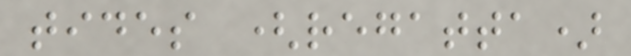tides (regatta)
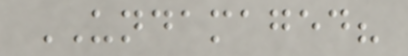UNDAMAGED?
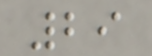29
